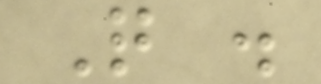Q .
